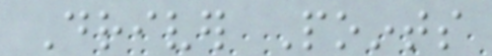Driver Points
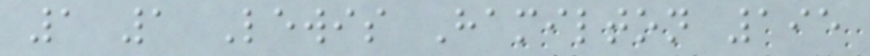1 1 Lewis Hamilton 195
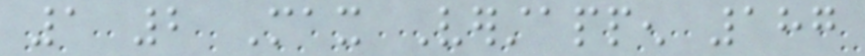1 2 Max Verstappen 187
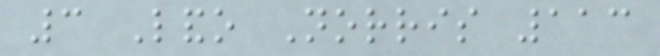3 Lando Norris 113
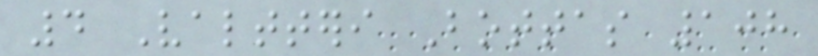4 Valtteri Bottas 108
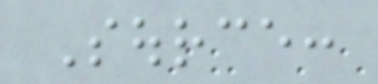Source:
